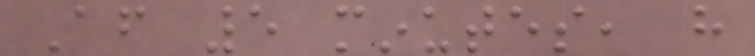After 5 minutes, have
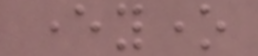everyone
